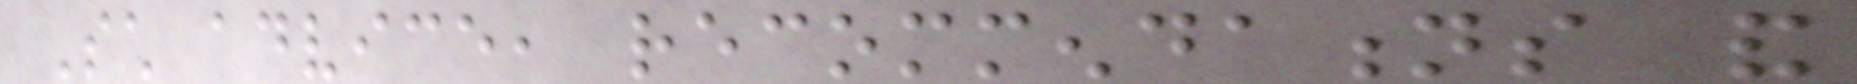Such advice, recommendations and
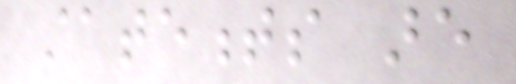statements are
